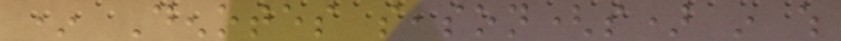* Denotes season(s) in which
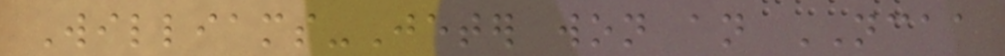Williams-Jeter won an NCAA
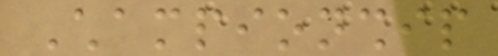Championship
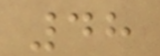48
